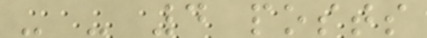- - 4 posts
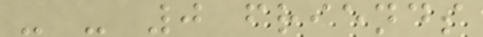- - 0 friends
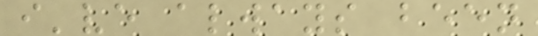i've always been
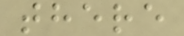there
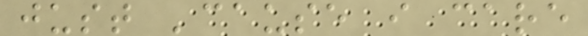just 'cause i care
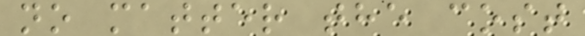no matter the cost
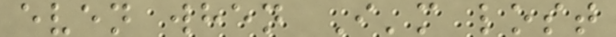even when I'm lost
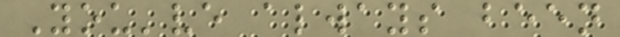You've always been
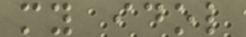my idol
